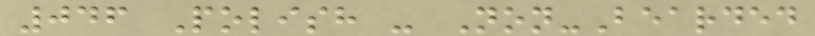046 Polish - Non-Bearded
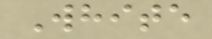White
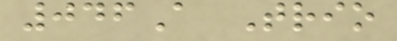046A Trio
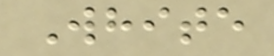White
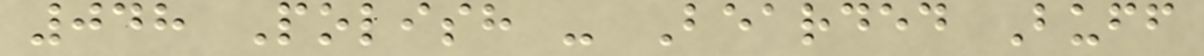048 Polish - Bearded Buff
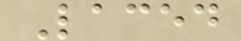Laced
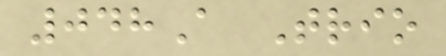048A Trio
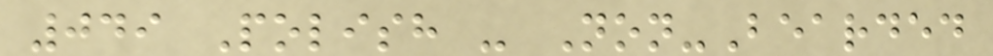049 Polish - Non-Bearded
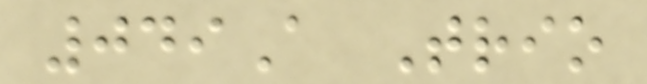049A Trio
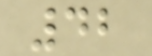42
